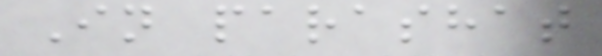In parashat
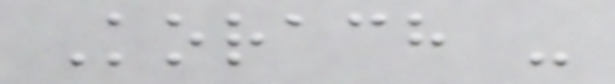Korach -
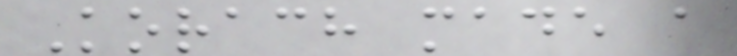Korach made a
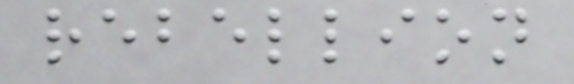rebellion
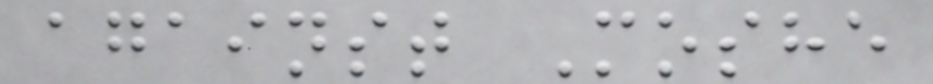against Moshe
